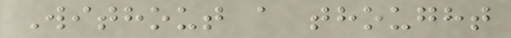Without a thought
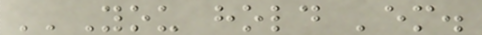''You hold 'em.
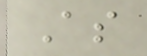As
